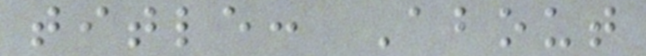title: About
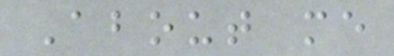About me
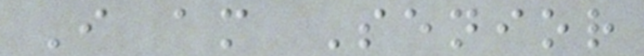I am Senior
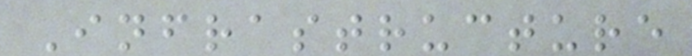Infrastructure
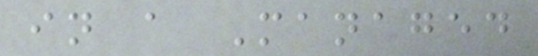in a Managed
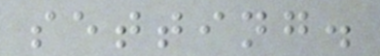setting.
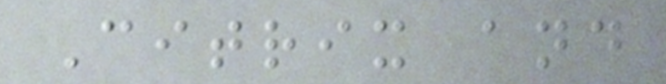Citrix and
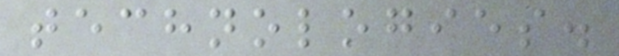technologies.
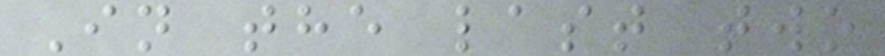In the last two
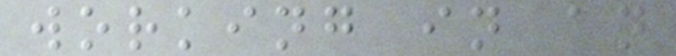working in an
